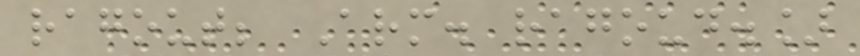ragout; Arm. ragoud.]
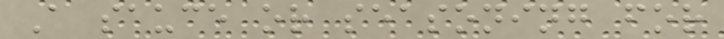A sauce or seasoning for
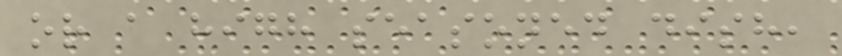or a high seasoned dish,
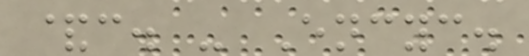&c. - Encyc.
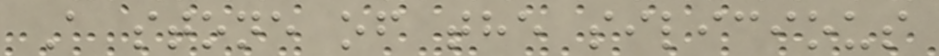A stone of the silicious
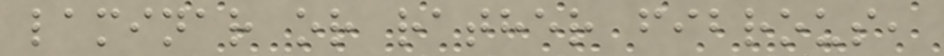laminar or rather fibrous,
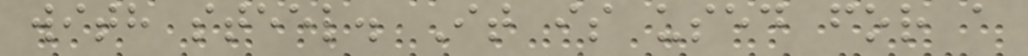with steel. It is used for a
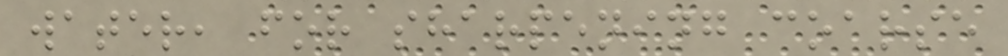water, for sharpening coarse
